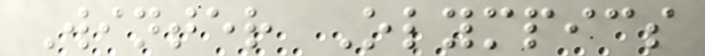Winter Olympics
